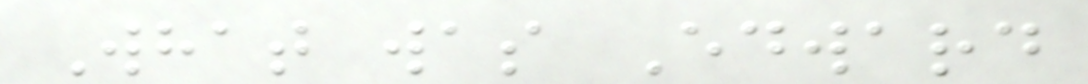What was Edward
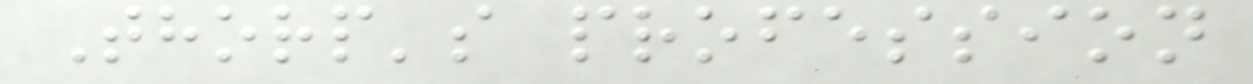Thorp's profession
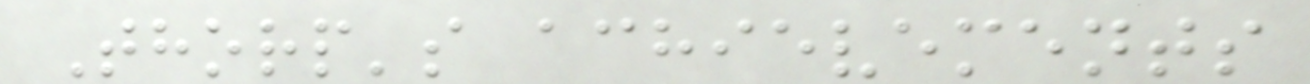Thorp's achievements
